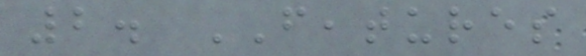2. FEATURES
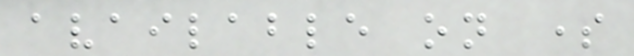available on some
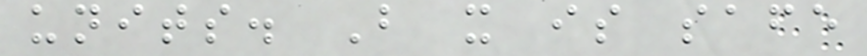units. But it is safe
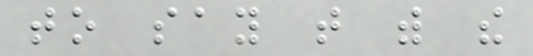to say that with the
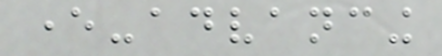ever-advancing
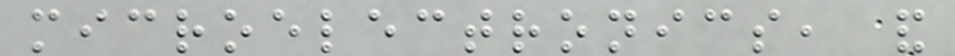microelectronics, and
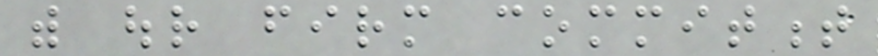with our firm commitment
